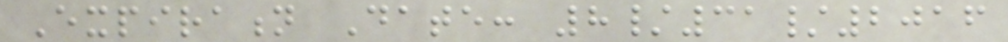Expiration Date: 8/31/2016
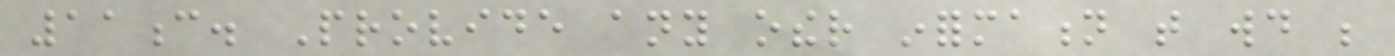11c. Provide any other information that would be
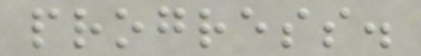progress.
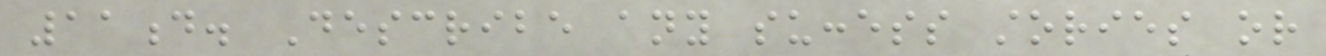11d. Describe any success stories or
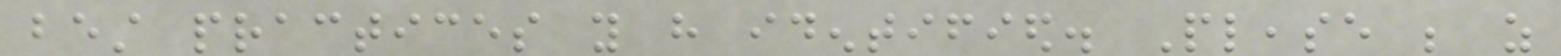best practices you have identified. Please be as
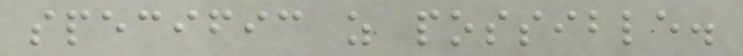specific as possible.
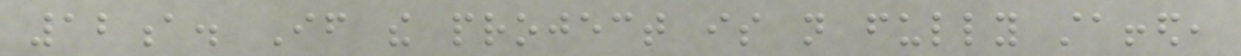12a. If the project is not fully staffed,
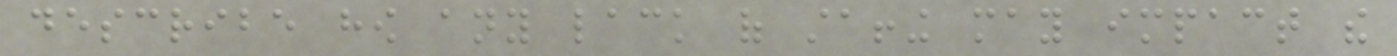describe how any lack of staffing may impact the
